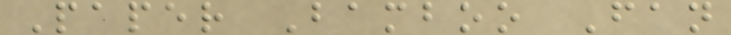Paper Bamboo Fan
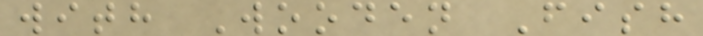with Wooden Fish
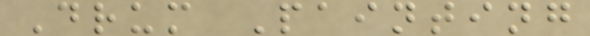Drum Painting
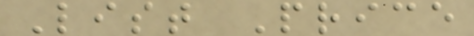List Price
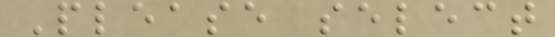Please select
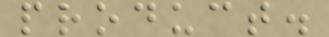product.
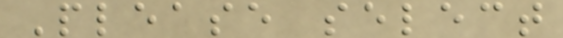Please select
